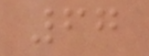67
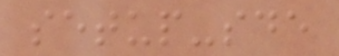setup-sde
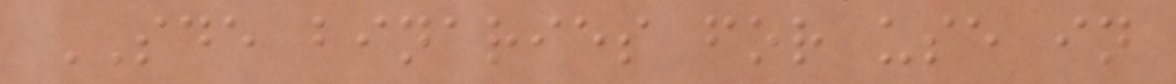SDE binaries for use in
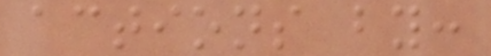actions by:
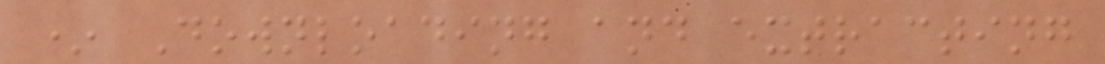* Downloading and extracting
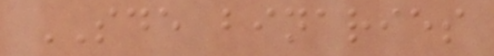SDE binaries
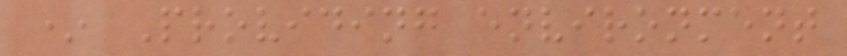* Providing environment
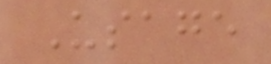Usage
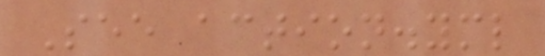See action.yml
